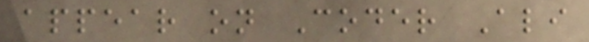appear on Coder Ali
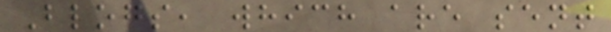Blogs, which are sent
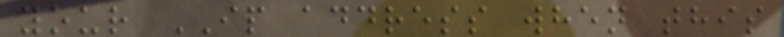your IP address when this
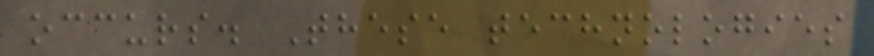occurs. These technologies
